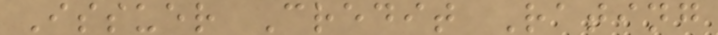Issuer Credit Rating
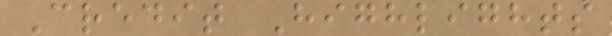Credit Highlights
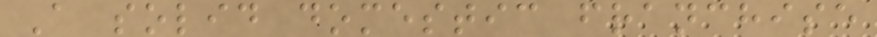A solid domestic franchise
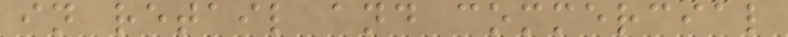in retail and commercial
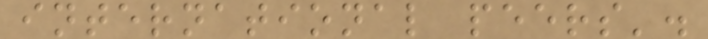international peers'.
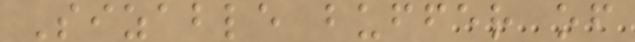Sizable buffer of
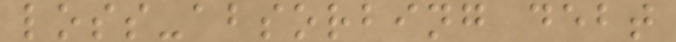loss-absorbing debt
